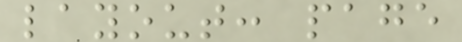layout: page
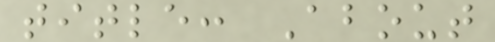title: About
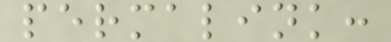permalink:
